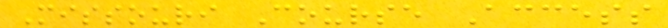Missouri Course Access
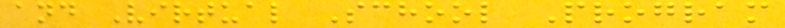and Virtual School Program
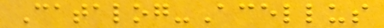Catalog-Acellus
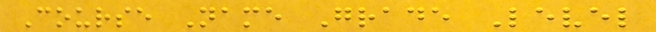Course Name Grade Level
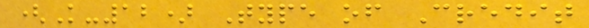(K-12) Type of Credit
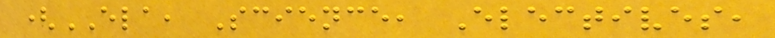(ELA, Science, Electives,
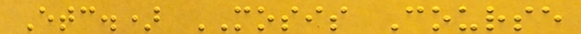Etc.) MOSIS Course
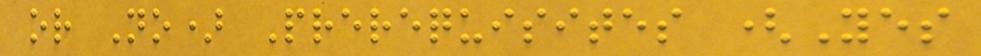or No) Prerequisites (Yes
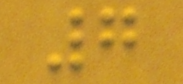7
